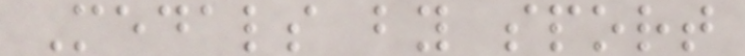Medals by sport
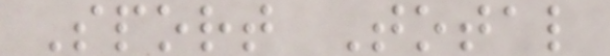Sport Total
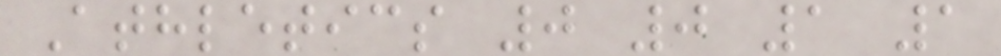Athletics 0 0 1 1
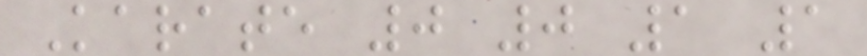Karate 0 0 1 1
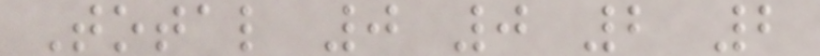Total 0 0 2 2
